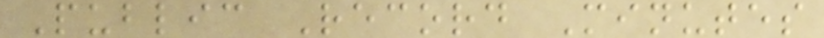Public Record Minutes
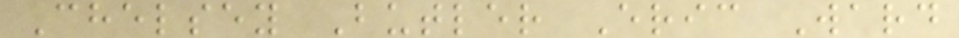Chelsey Butler Eric Ward
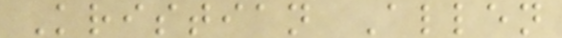Kristian Allen
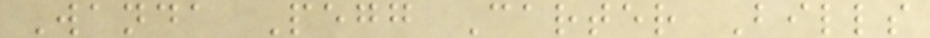Wanda Pegg Carter Bills
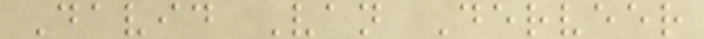David Van Derveer
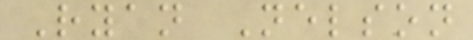Ryan Nelson
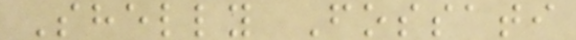Shelly Fossati
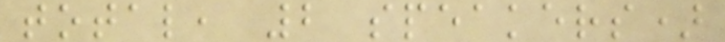total, 2 speakers)
